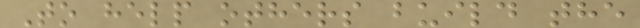To help others build the
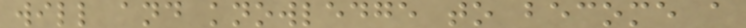will and knowledge to become a
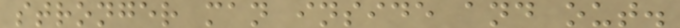stronger man inside and out.
